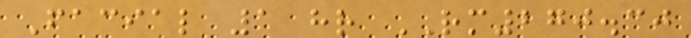Facial 1 hr RM270.30
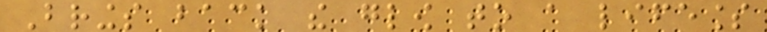Brings back the glow to a lifeless
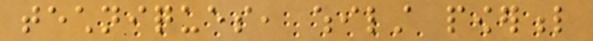techniques, whilst powerful
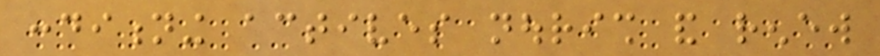conditioning actives nourish and renew
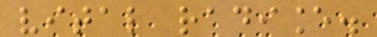vital radiance.
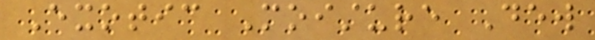Exotic Moisture Dew
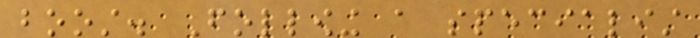boost. Following a specialist
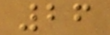26
